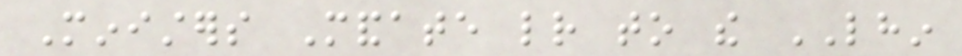Ministers Mandate letter to the LHIN
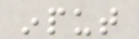input
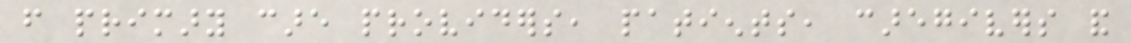from primary care providers, patients, caregivers and
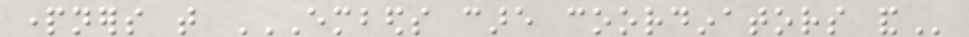partners that EMBEDS CARE COORDINATORS AND
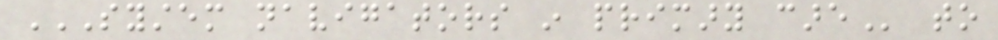SYSTEM NAVIGATORS IN PRIMARY CARE to
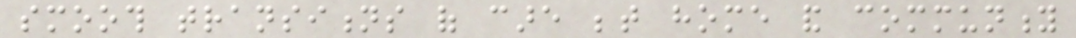smooth transitions of care between home and community
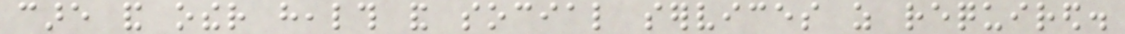care and other health and social services as required.
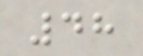48
